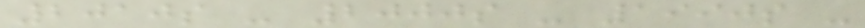2010s - 2000s - 1990s -
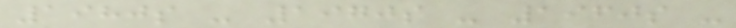1980s - 1970s - 1960s -
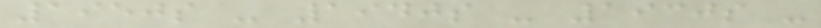1950s - 1940s - 1930s -
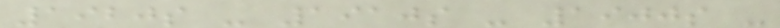1920s - 1910s - 1900s -
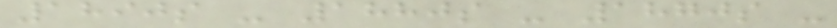1890s - 1880s - 1870s -
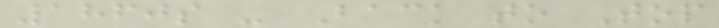1860s - Back to Top
